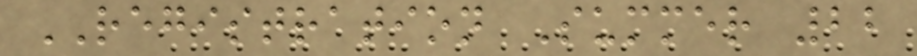REGISTRATION Summer 22
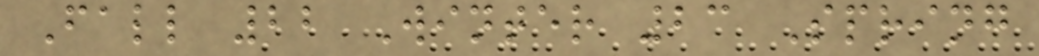Fall 22 Winter 23 Spring
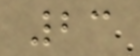23
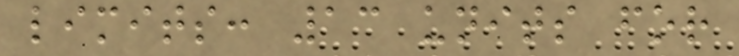limits: 13 units for
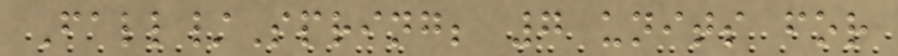Fall/Spring; 7 units for
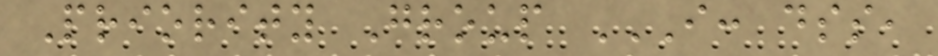Priority Group I: DSS,
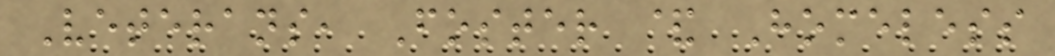Veterans, Foster & Homeless
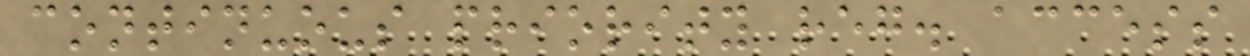continuous priority reg. access
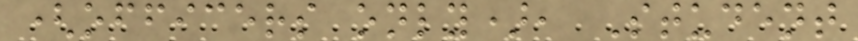(officers only), Student
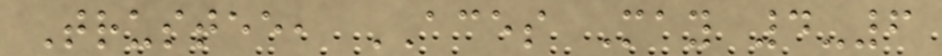Trustee, ACES May 4-6
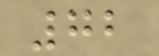72
